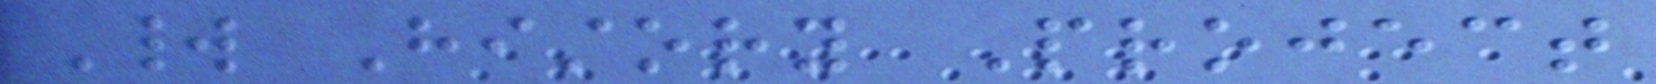World History Project
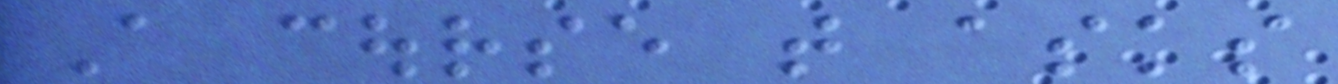A course that asks
